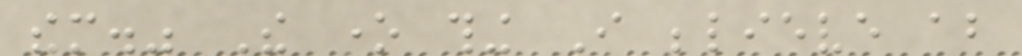them." The one thing I believe about
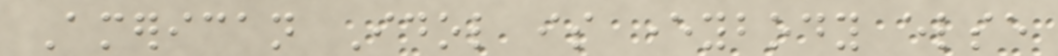American Idol is everybody else
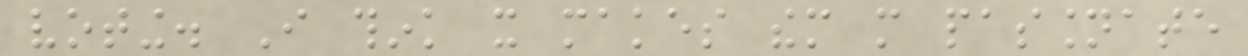voting. I think it makes them more passionate
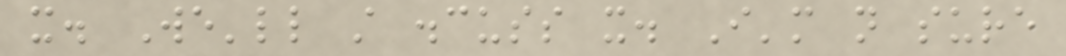it. We'll still discuss it. I'm not sure
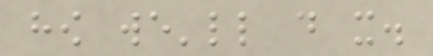how we'll do it.
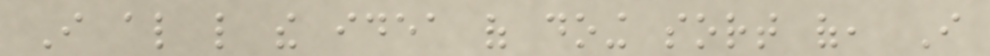I also like the idea of doing sort of, I
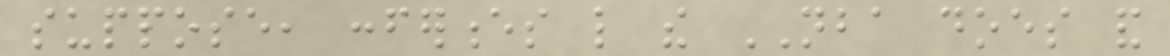suppose, conferences like the NBA does and
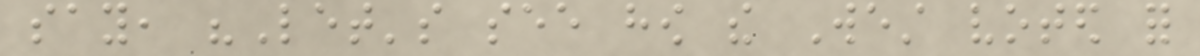say, "Let's see how the West voted for
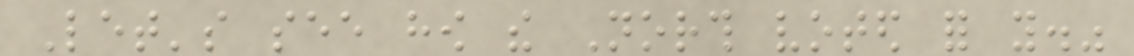Let's see how the North voted for you."
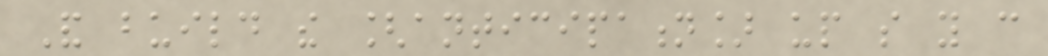And build the [anticipation] up so you can
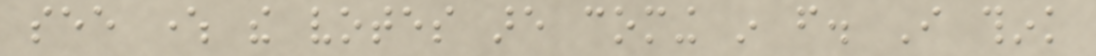see where the votes are coming in from. I think
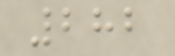282
